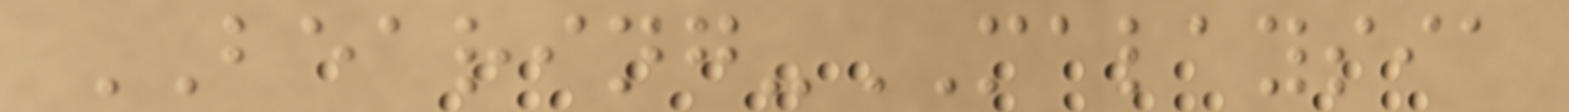BEARING-MALAYSIA
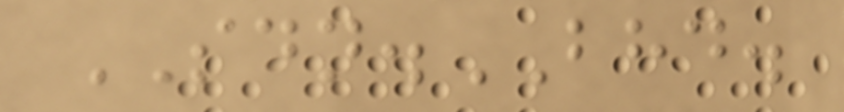SDN.BHD.
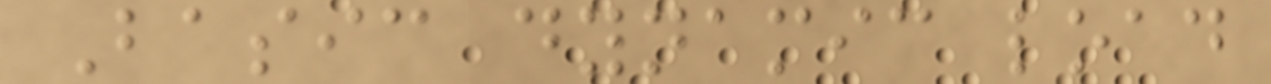Basic dynamic load
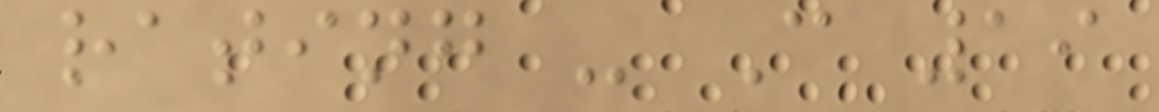rating - C 19
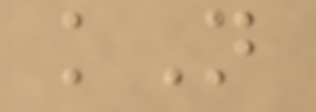kN
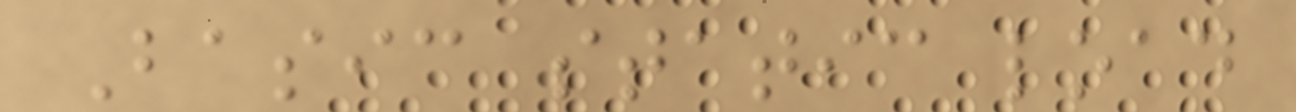Basic static load
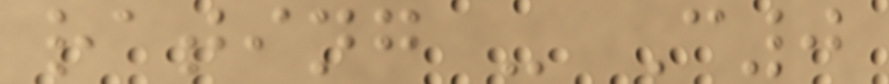rating - C0
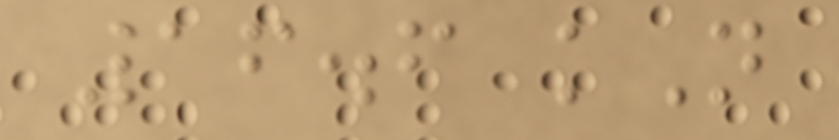16.6 kN
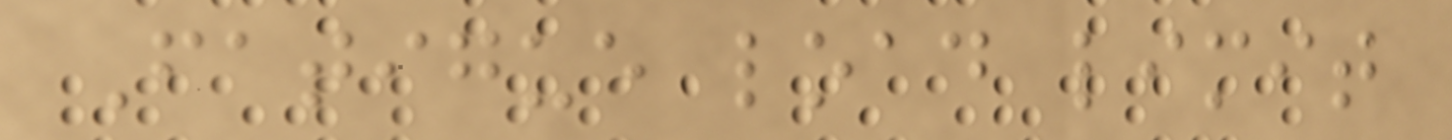Fatigue load limit
